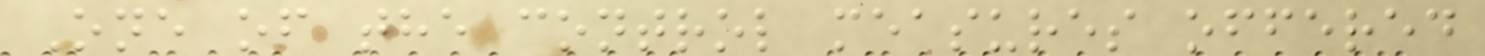One of the control measures offered
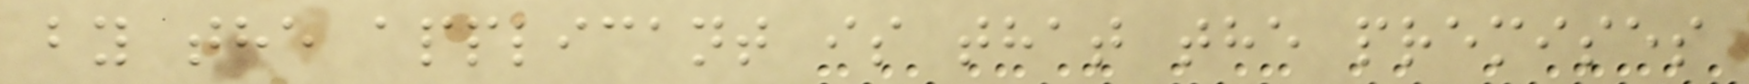by the applicant is that the premises
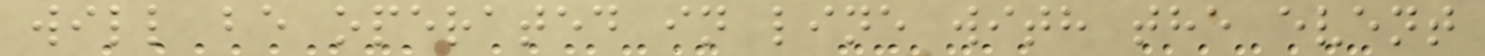will be operated in line with the event
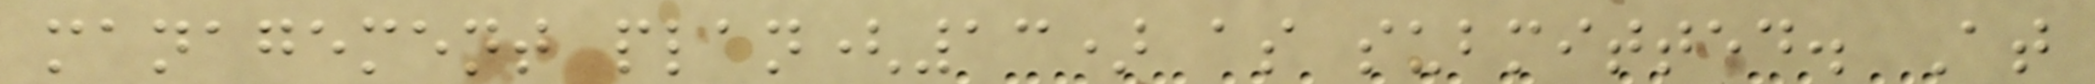management plan(13) as submitted. At
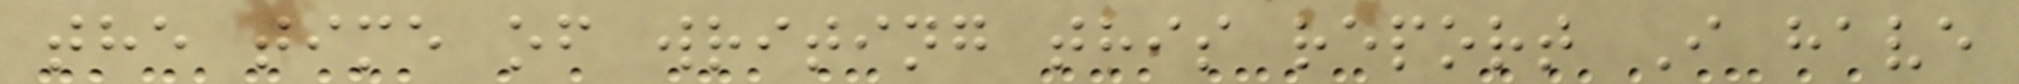the time of writing this report I have
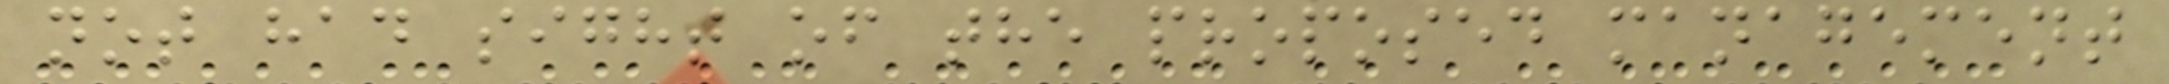not had sight of the proposed management
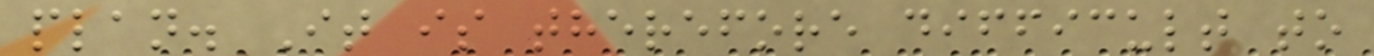plan. It is therefore difficult to
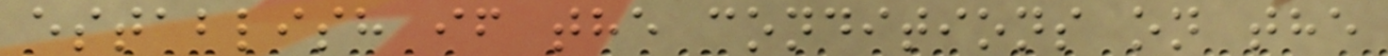establish if the conditions on the
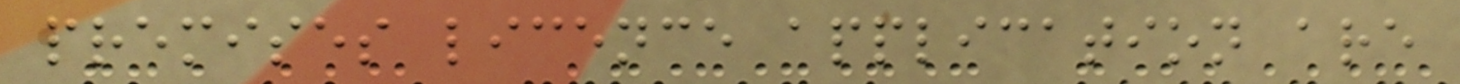premises licence application are
